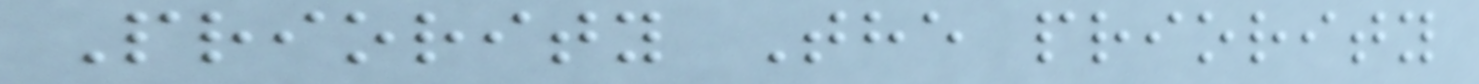Priority The priority
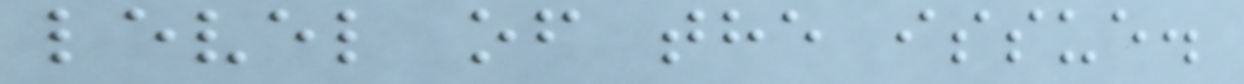level of the issue.
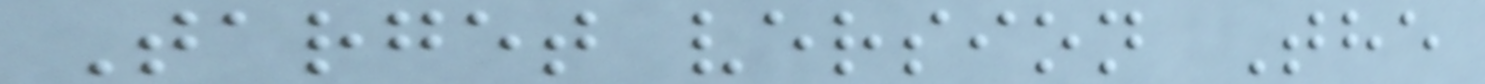Target version The
